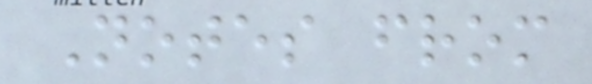Notes from
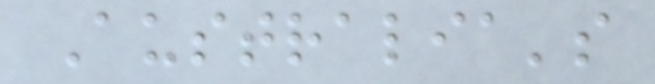Australia's
